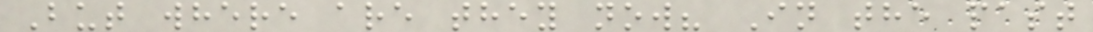But where are they now? In the past
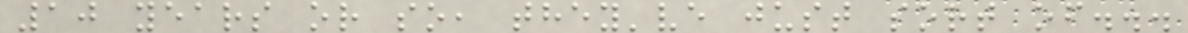10 years or so, they've just sort of...
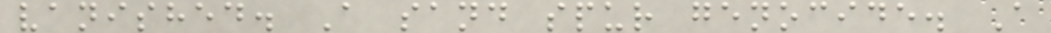vanished. A sand spur genocide. A
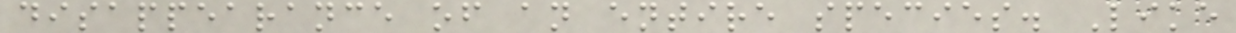disappearance of an entire species. Like
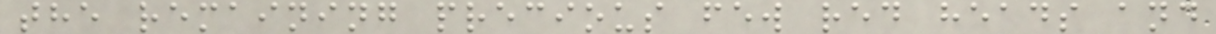the remaining precious few red heads and
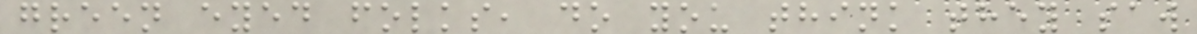green eyed folks, do you think they saw
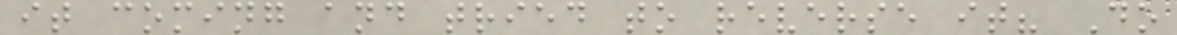it coming and tried to reverse it? Do
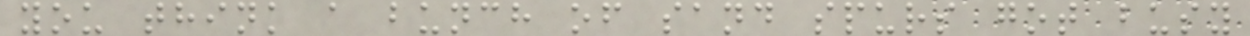you think a bunch of sand spurs got busy
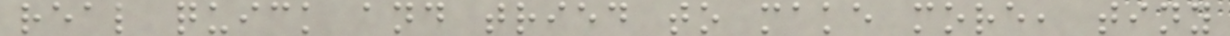real quick and tried to make more, tiny
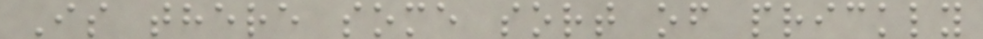Is there some sort of prickly
